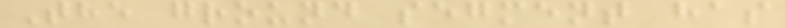The ground segment has
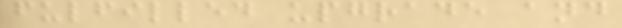fulfilled upgrade and
